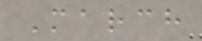March
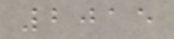2015
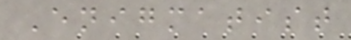Enigmatist
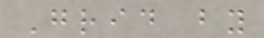Grid by
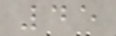45
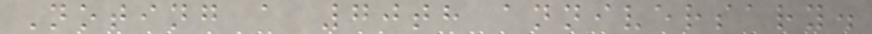Noting a 70th anniversary.
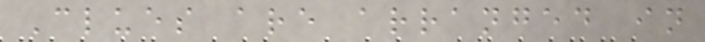Clues are arranged in
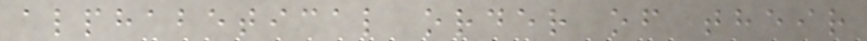alphabetical order of their
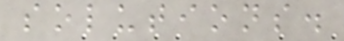solutions.
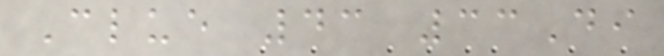Clue 43 33Di
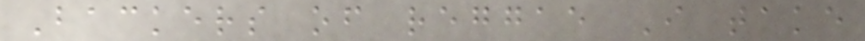Backers of reggae I take
